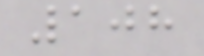108
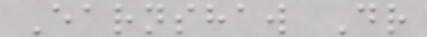Earnshaw Dr
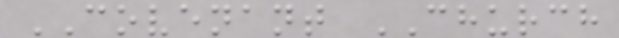COVENANT CHURCH
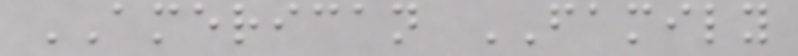AMERICAN FAMILY
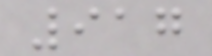917
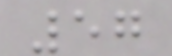57
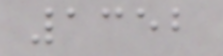1352
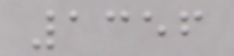1356
